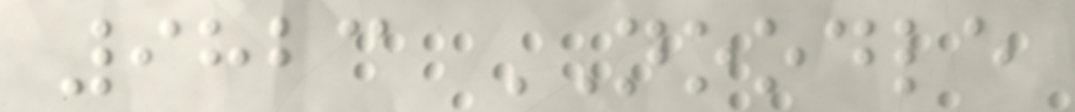9823 NOODLE
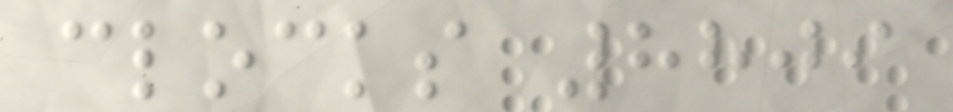clocks 8809
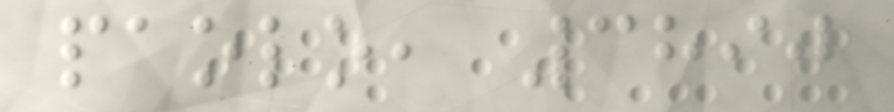paolo, 3890
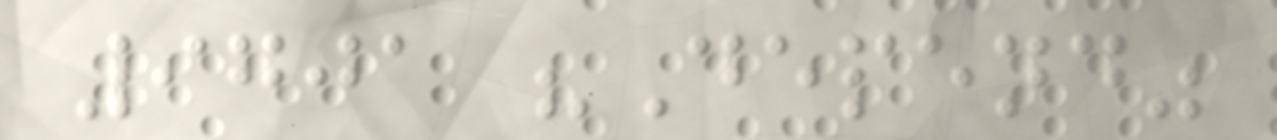9701 "Depend"
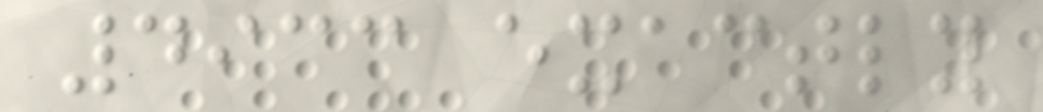4933 exactly
